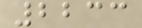2233
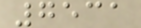7531
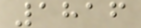1816
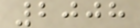2008
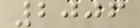2006
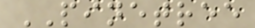PINETREE
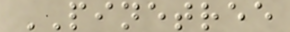PINETREE
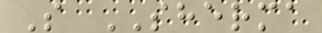S SHERMA
